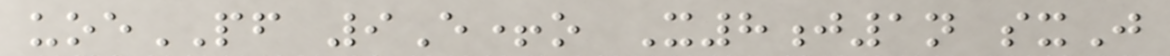uoePF 9E+o X8j1n sxJ
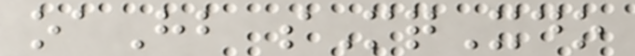oaHb sMqXdo
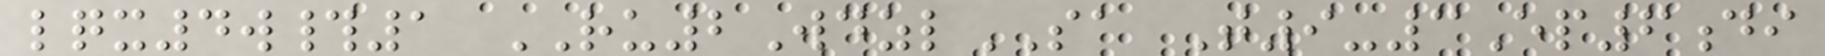lqx4w#1 RU2WdzlSA T9-3Ep6di
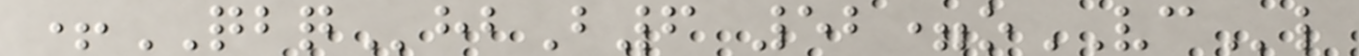+QBQhbB6 52=oVCl
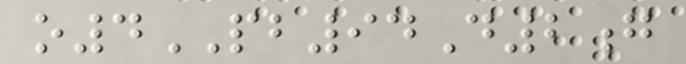o4PB94D2g
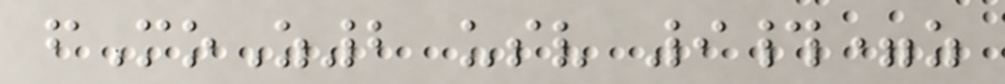fMoZ2 usv 9#=z
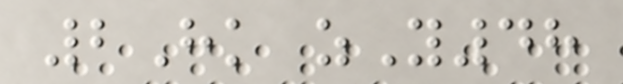2Hk zY48
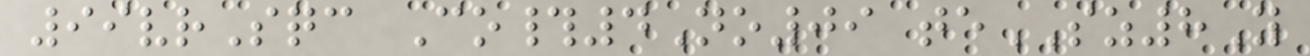99vrSqc Co#4No09 teSZ8Y
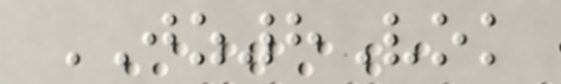JZ8Vok
